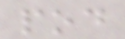pod
